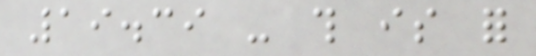19.39 - this is for
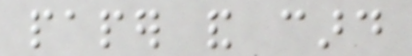paper and card
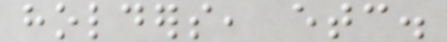holders, etc.
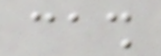cash
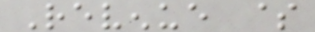Revenue $
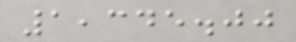1,345.00
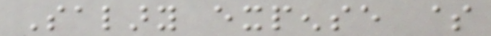Salary expense $
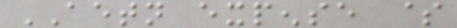AETN expense $
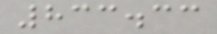833.33
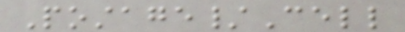Postage/Cell
